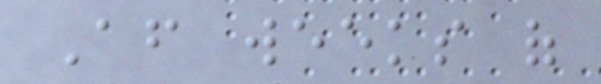After weeks of
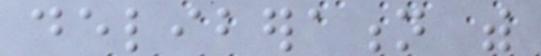deliberation with
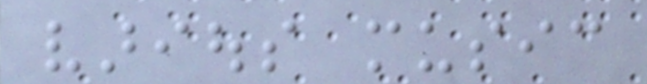various music
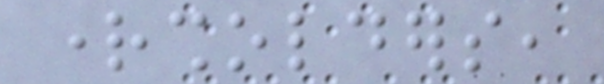rightsholders,
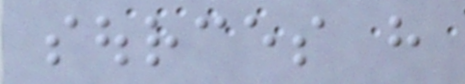sources have
